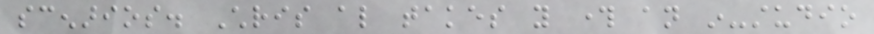scenarios. Chris also takes you through an in-studio
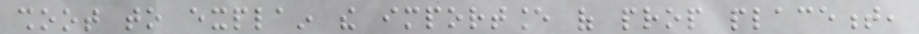shoot to explain the importance of prop placement,
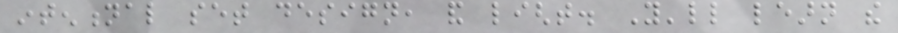intentional set design, and light. You'll learn the
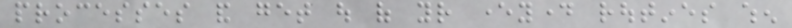processes and get out of your everyday routines when
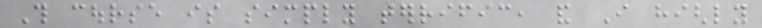This course is simply terrific, and I highly
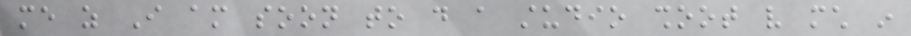me as I am soon to do a studio shoot very much in
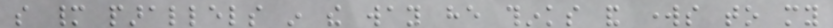so many parallels in the way he thinks and works to my
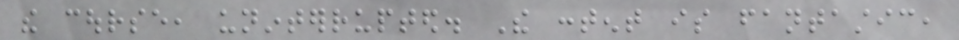the course, uninterrupted. The content is fantastic,
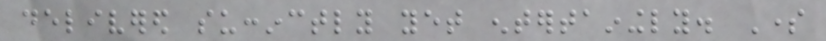delivered succinctly yet entertainingly. Some
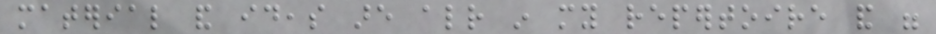material and ideas are already in my repertoire and were
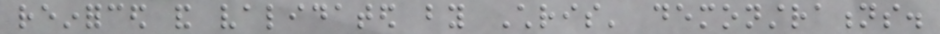reinforced and validated by Chris' demonstrations.
